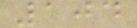104
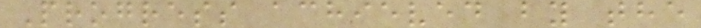Progress achieved by the
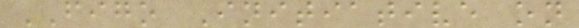FIGO Initiative on
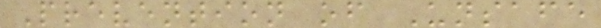Prevention of Unsafe
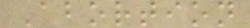Abortion
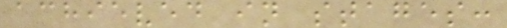achieved in stages:
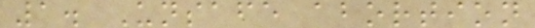1. Unsafe abortion
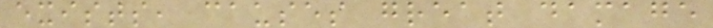exists, causes great damage
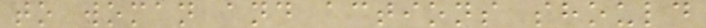to woman and actions should
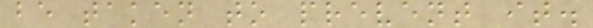be taken to prevent it.
